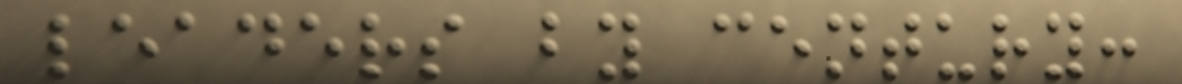leaders by century:
